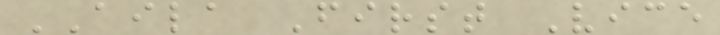AILA First Vice
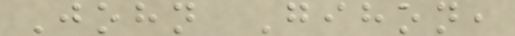John Gihon,
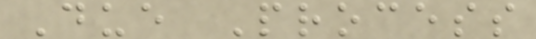Due Process
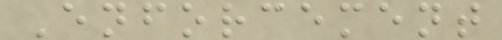Enforcement
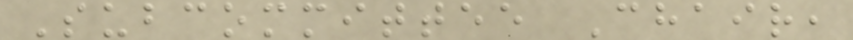Subcommittee Chair,
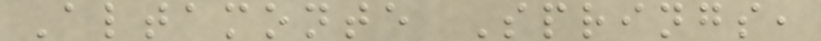Altamonte Springs,
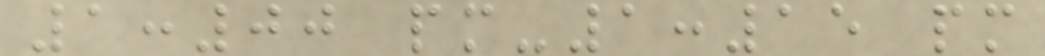1:00 pm-1:15 pm
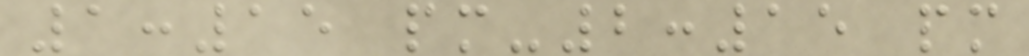1:15 pm-2:15 pm
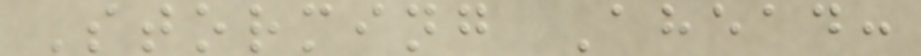Storming Ahead:
